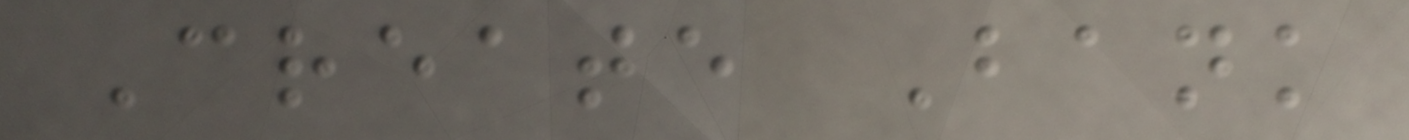Create Bank
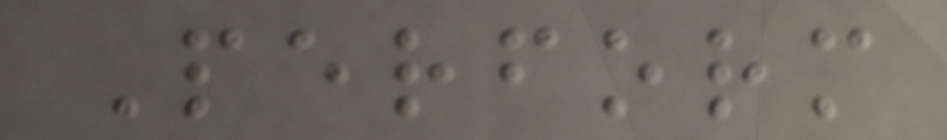Perform
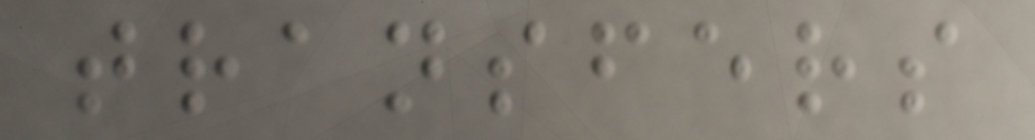transfers
